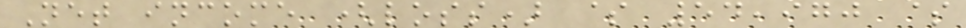Net income (loss) $ 54,970 $
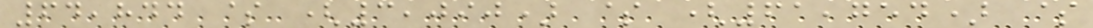64,844 $ (3,090) $ (61,754) $
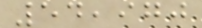54,970
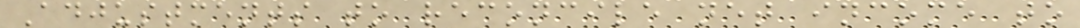Adjustments to reconcile net income to
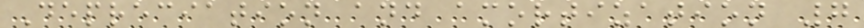Depreciation and amortization 7
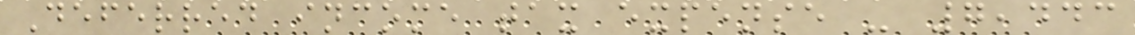Deferred income tax expense - 7,443
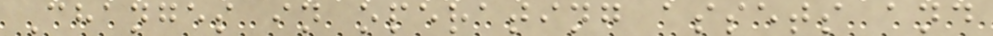Changes in operating assets and
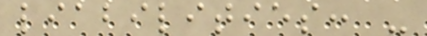liabilities: -
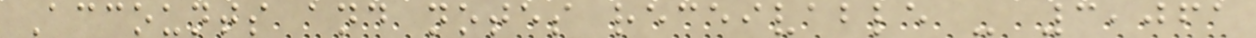Accounts and notes receivable - 3,061
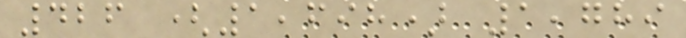426 (1,698) 1,789
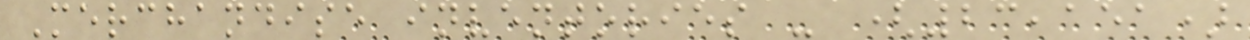Merchandise inventories - (23,151)
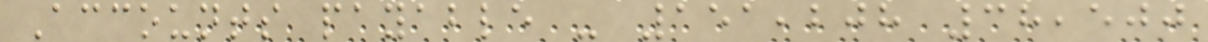Accounts payable - 151,208 38,500
